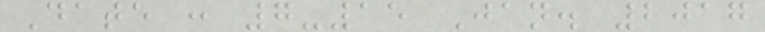Date : 7-15 Jan. 2017
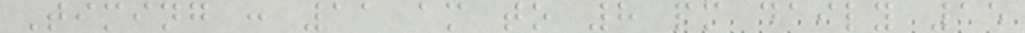Timing : 11 am to 8 pm daily 15
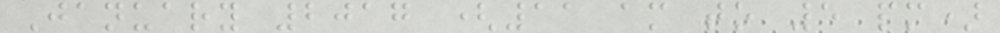January 2017 (11 am to 5 pm)
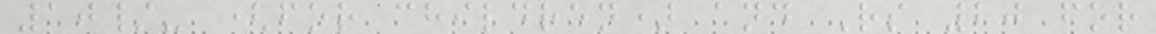10/- (for children) and Rs 20 for
